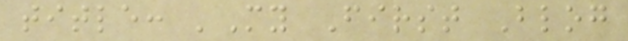title: 'My First Blog
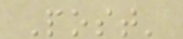Post'
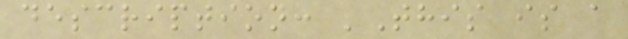description: 'This is a
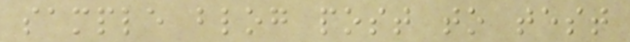sample blog post to test
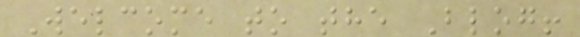Welcome to the Blog!
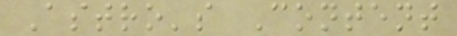Astro's Content
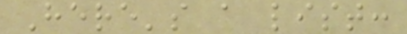Here's a list:
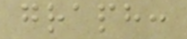graph:
